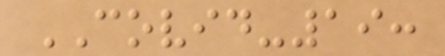COVID-19:
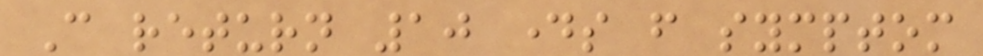Can return 10 days from symptom
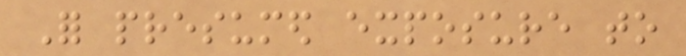For presumed exposure to
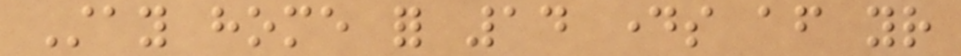Stay home for 14 days after your
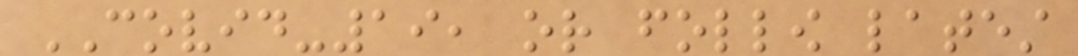COVID-19, or follow latest
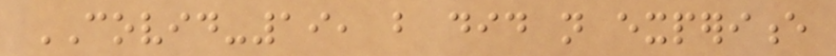COVID-19, but did not experience
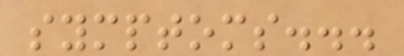symptoms...
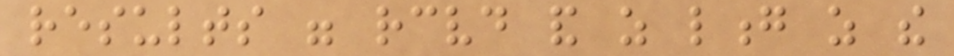results were received and as long as the
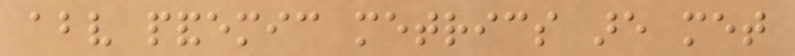above pandemic metrics are met
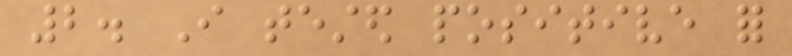2. I tested positive for
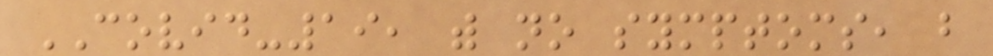COVID-19, with no symptoms, but
